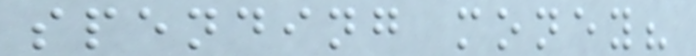spending money?
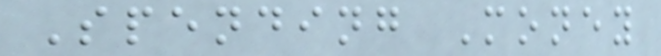Spending Money
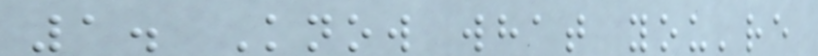1. Know what you're
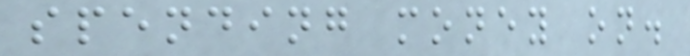spending money on.
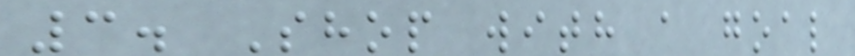3. Shop with a goal
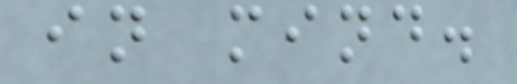in mind.
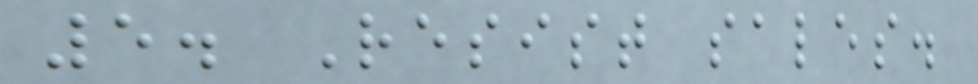5. Resist sales.
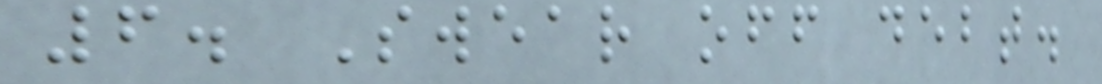6. Swear off debt.
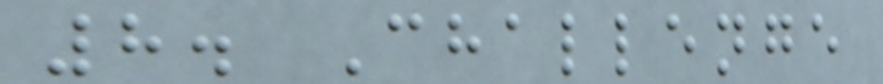8. Challenge
